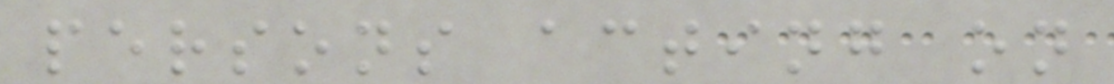persons acting on
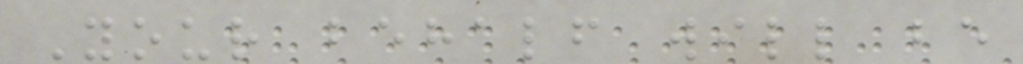Your behalf will be
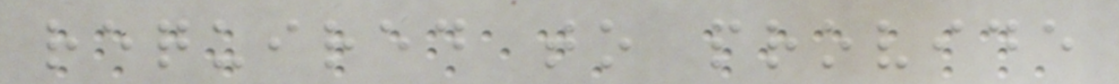required to provide
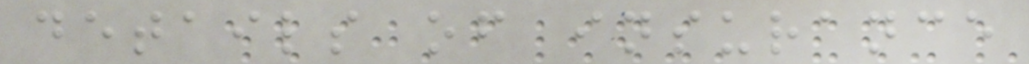details of insurance
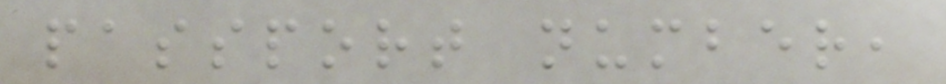passport number,
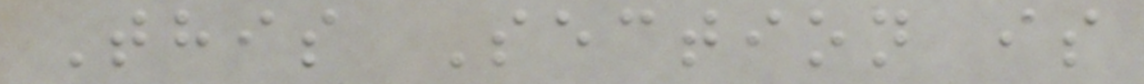This Section is
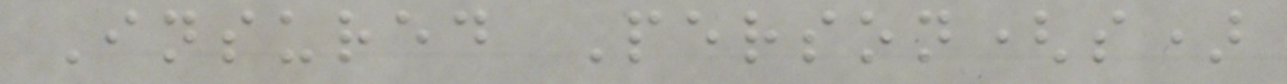Insured Person(s)
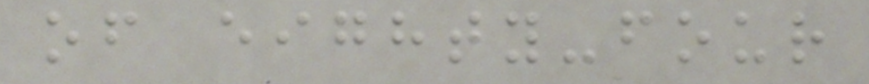of eighty-four
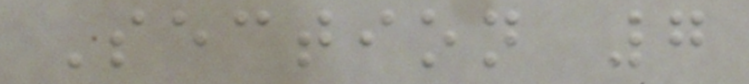Section 7
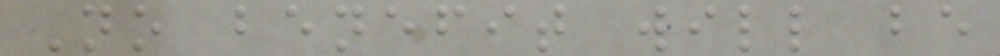No benefit will be
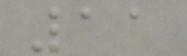11
